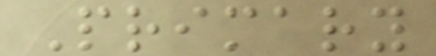Primary
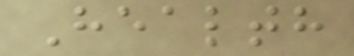Health
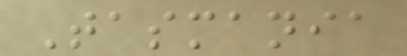Tasmania
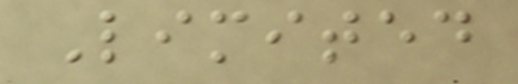Limited
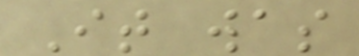It was
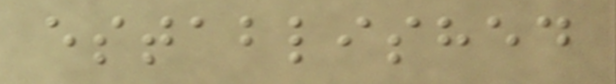established
